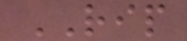RIP
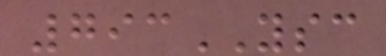793YSC
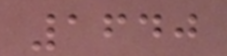1640
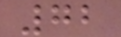72
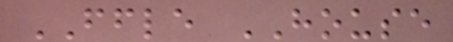FFLE HOUSE
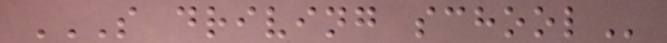S DRIVING SCHOOL
